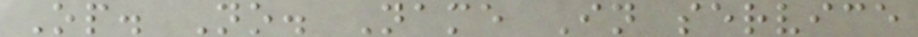Op. No. Name In service
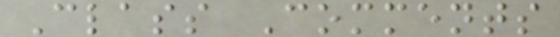Class Comments
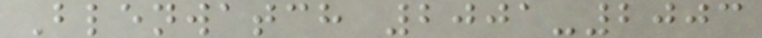Blenwatch 2001-2003
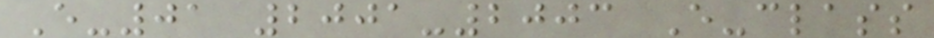E-01 2001-2003 E-class
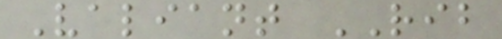Valiant RIB
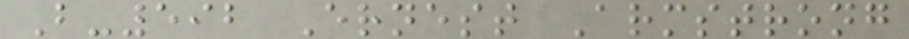B-592 Ernest Armstrong
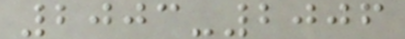2003-2006
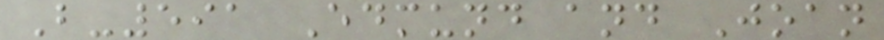B-591 Edmund and Joan
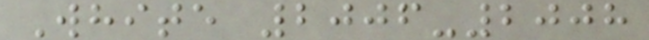White 2006-2008
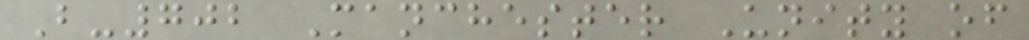B-702 Manchester Unity of
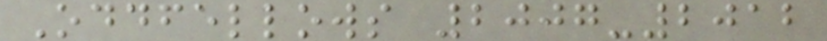Oddfellows 2007-2012
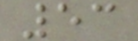53
